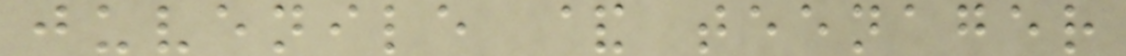juvenile & teenager
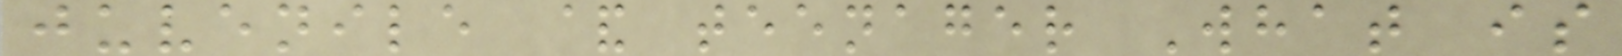juvenile & teenager What is
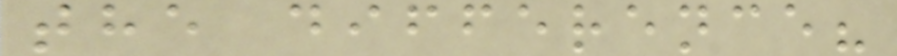the difference?
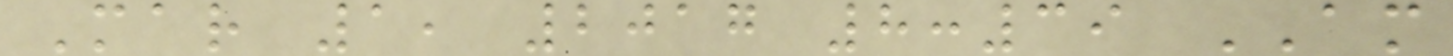Mar 1, 2017 8:39 AM
